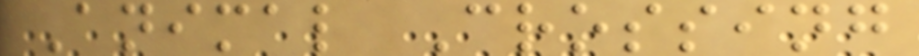Animal Crossing
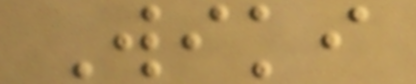Wiki
